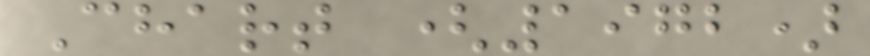Chart (1972)
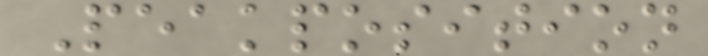Peakposition
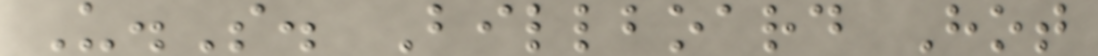U.S. Billboard Hot
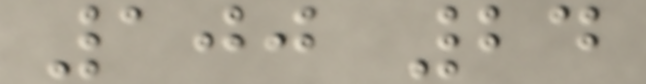100 24
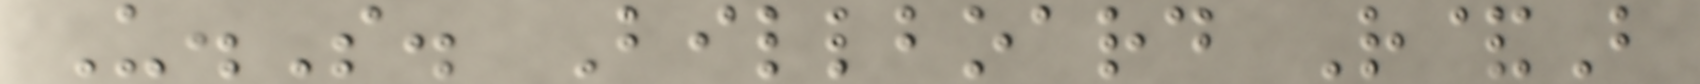U.S. Billboard R&B
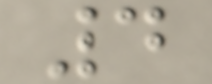4
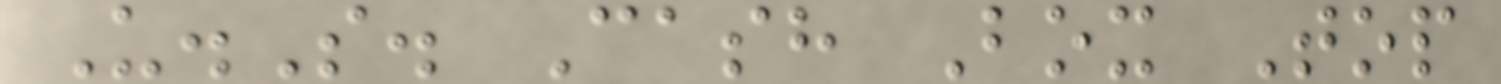U.S. Cash Box Top
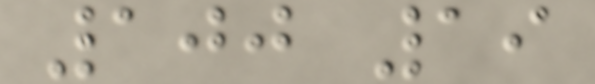100 19
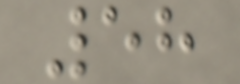58
